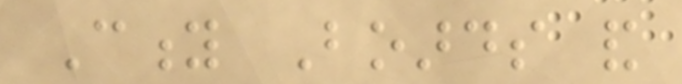City Boards and
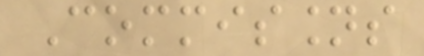Commissions
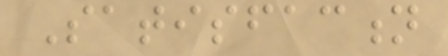Satisfaction
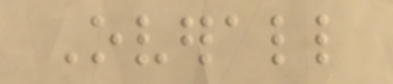Overall
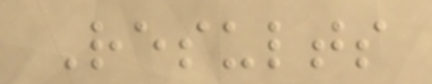Results
